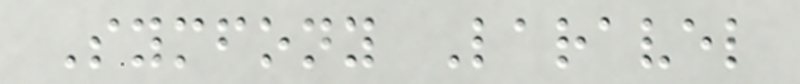Symfony Laravel
